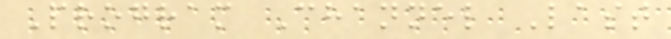Program Channel Last
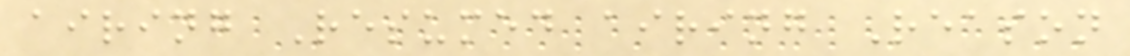airing Resumed airing Reason
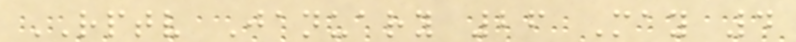RPTV January 26 May 4
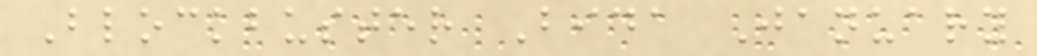Blockbuster Bida January
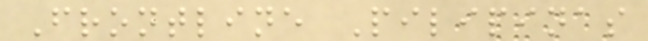Frontline Pilipinas
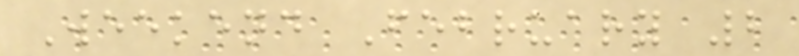Weekend February 2
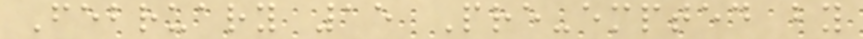February 15 Pre-empted by
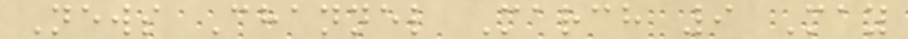News Channel March 9 May
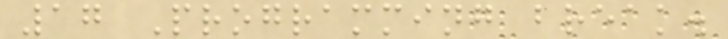17 Programming break.
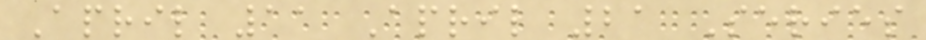April 11 April 21 Series
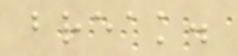break.
